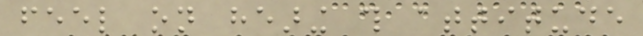feel on hearing this attitude
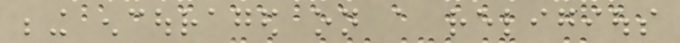being encouraged on a religious
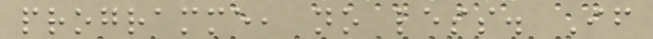programme, no less. If
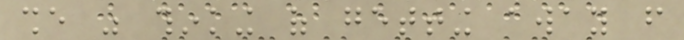she was thinking of getting away from
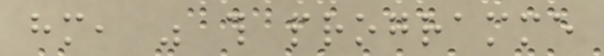him, was this programme
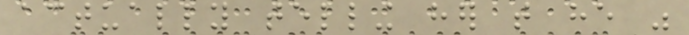actually telling her that he was
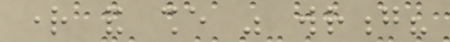right and she was wrong?
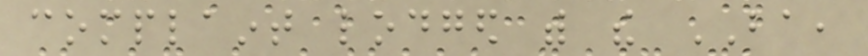complaint lodged with the BA,
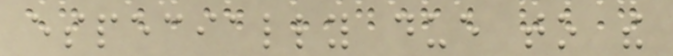especially due to the
